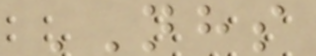NHS
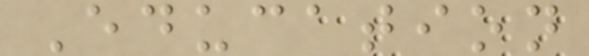Education
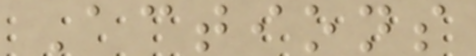Actions
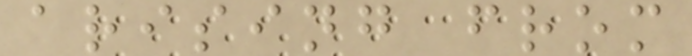arising from
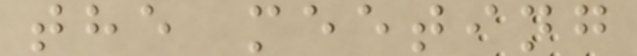the meeting
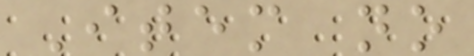Item no
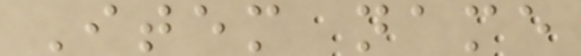Item name
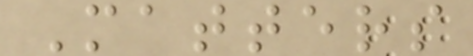Matters
